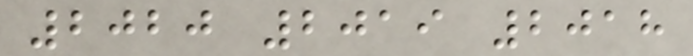2020 2019 2018
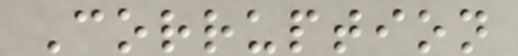Corruption
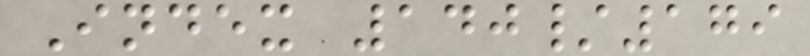Index 140/179
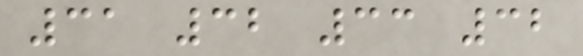31 32 33 32
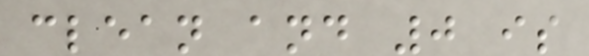clean and 0 is
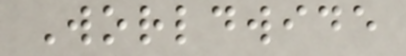Worldwide
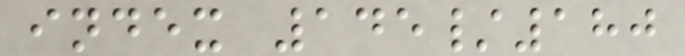index 145/180
